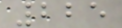225
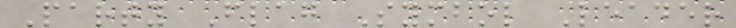Party Flag Symbol Leader
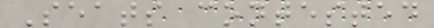Seats contested
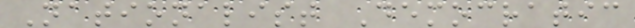Nationalist Democratic
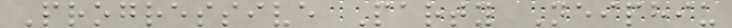Progressive Party Neiphiu
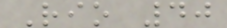Rio 40
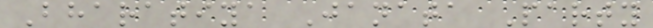Bharatiya Janata Party
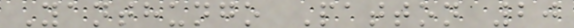Yanthungo Patton 20
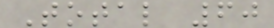Total 60
